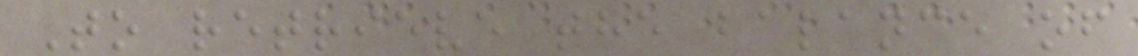To retrieve the balance of
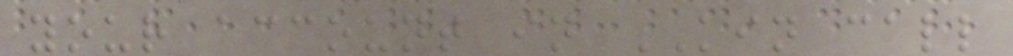your account in KIN call
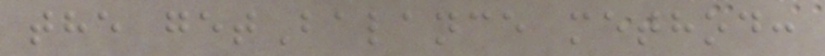the getBalance method:
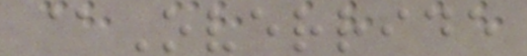@Override
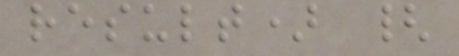result) {
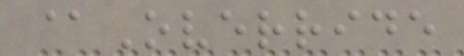@Override
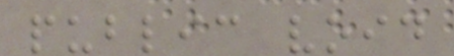public void
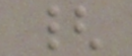{
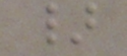}
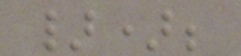});
